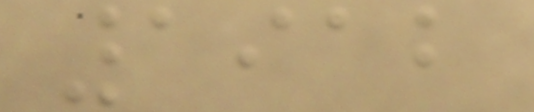1912
